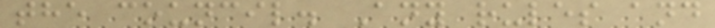the council. Any rules and
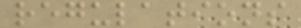regulations
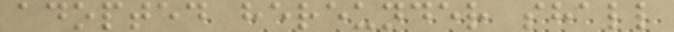adopted hereunder shall
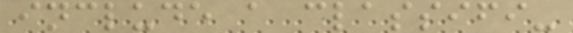include a classifi-
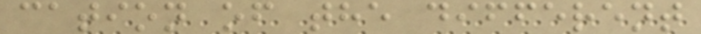cation of the different
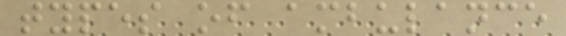types of ambulance
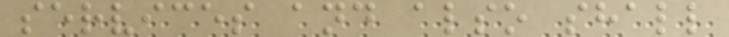services and also shall
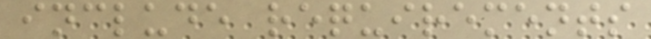include requirements
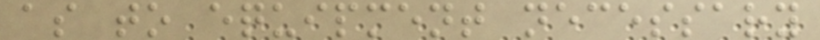as to equipment necessary
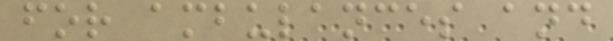for ambulances and
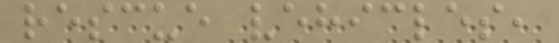rescue vehicles,
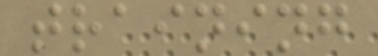training
